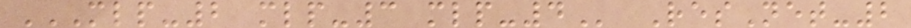MLP-2 MLP-3 MLP-4 ResNet-2
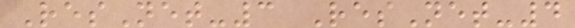ResNet-3 ResNet-4
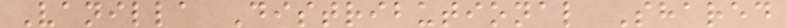Vanilla Distributional Shared
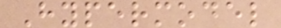Hypermodel
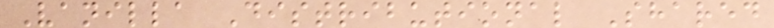Vanilla Distributional Shared
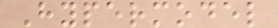Hypermodel
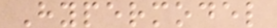Hypermodel
